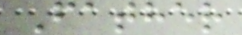Father
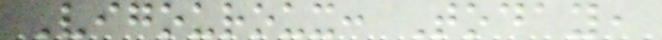Vigouroux: Today,
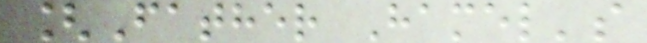[Father Hamel's
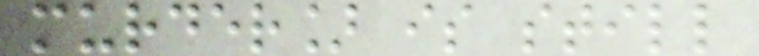murder] is still
